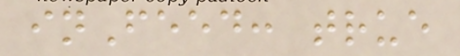inFeed: true
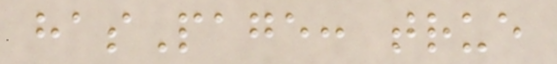hasPage: true
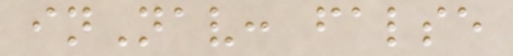inNav: false
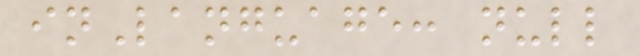inLanguage: null
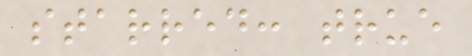starred: true
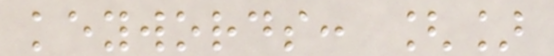keywords: []
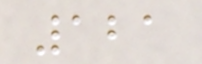121
